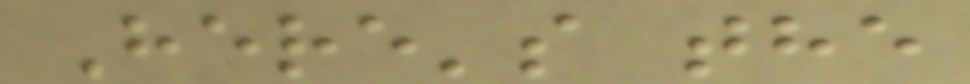Here's the
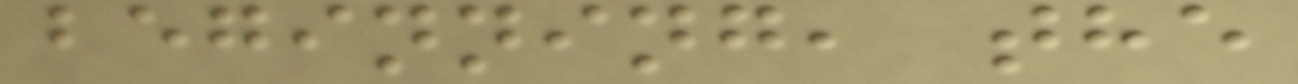beginning, the
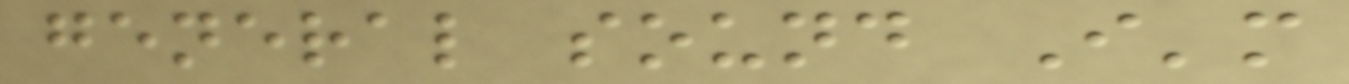general sound I'm
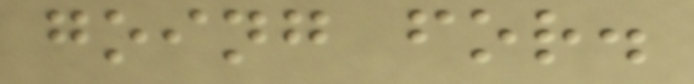going for.
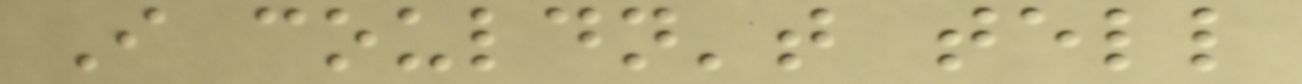I couldn't tell
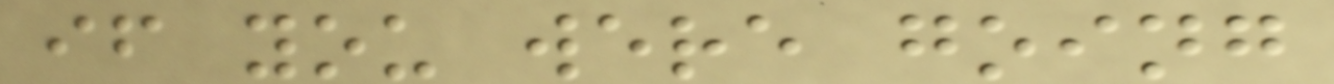if you were going
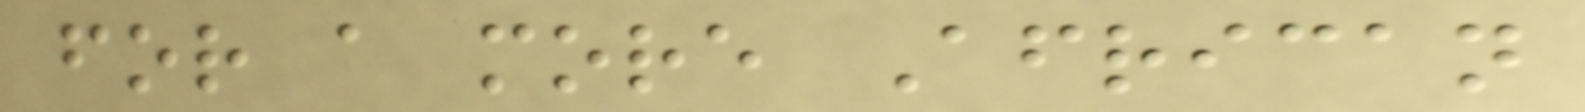for a more African
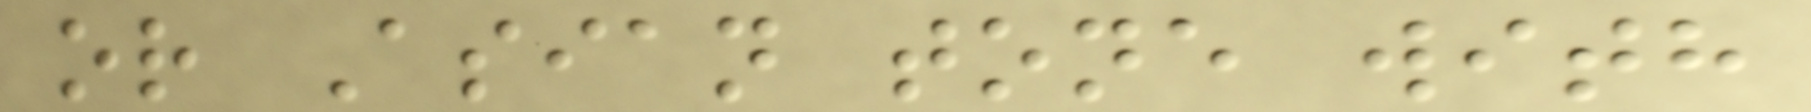or Asian tone with
